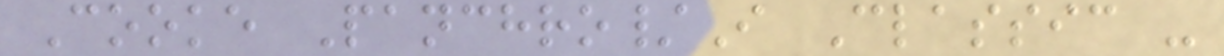Cooke Panchro/I Classic -
